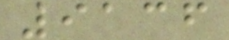9136
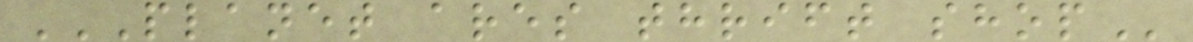PLANET ARES THRIFT SHOP
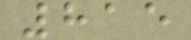815
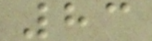83
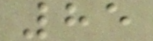85
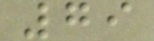79
